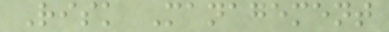Risk Management
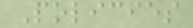Policies
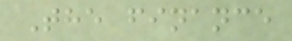The finance
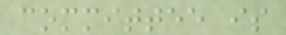committee is
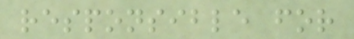responsible for
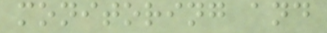monitoring and
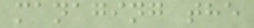managing the
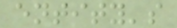entity's
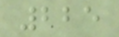225
